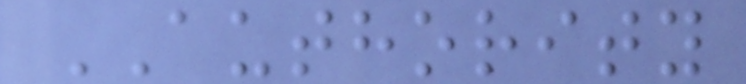AUTHORITY
